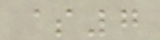$7
